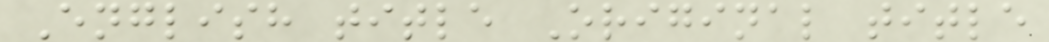English title Original title
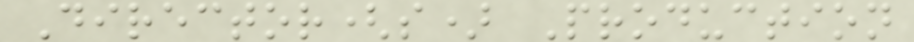Director(s) Production
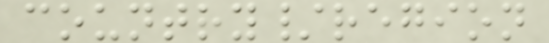country/region
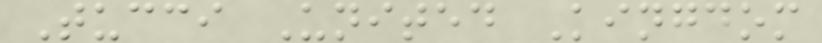Tucci United Kingdom
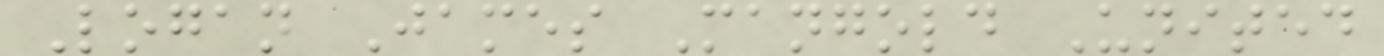Logan James Mangold United
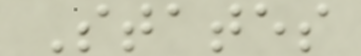States
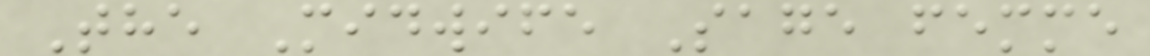The Midwife Sage femme
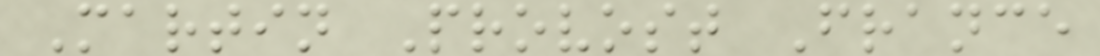Martin Provost France
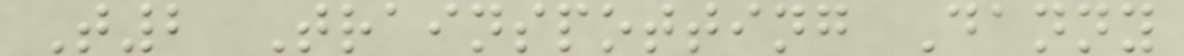T2 Trainspotting Danny
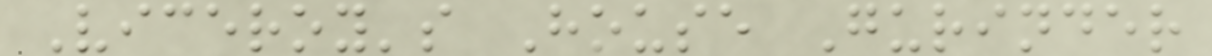Viceroy's House Gurinder
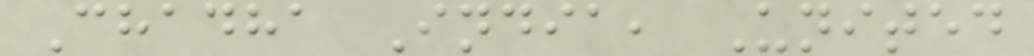Chadha India, United
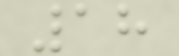18
